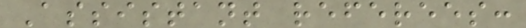Assistant referees:
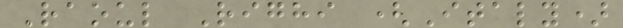Raoul Righi (Italy)
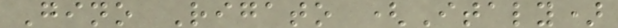Gino Rigato (Italy)
